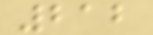212
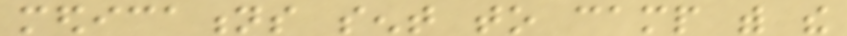medications sent to camp with the
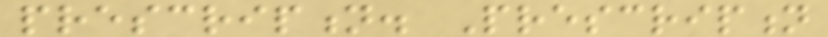prescription. Prescription
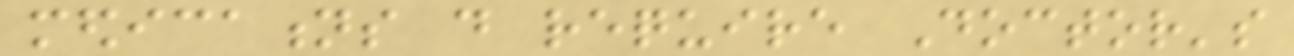medications do require Doctor's
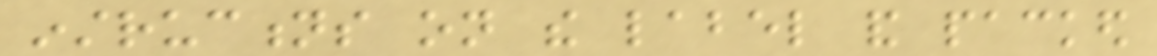instructions on the label and packed
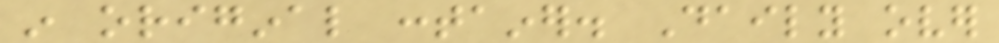in original container. Daily over
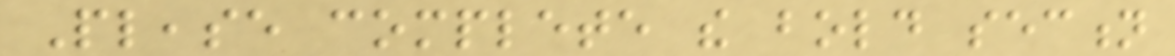Please complete the bold section
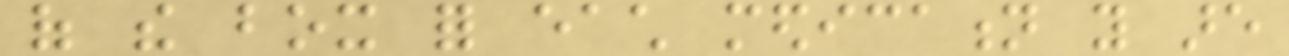of the box for each medication you are
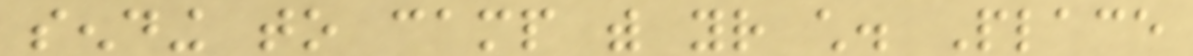sending to camp with your child. Place
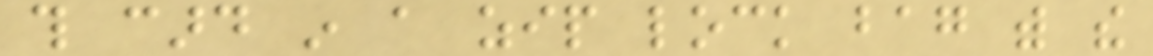this card in a zip lock bag with the
